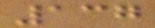137
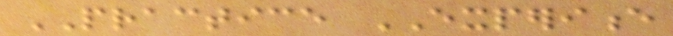PRACTICE EXPERIENCE
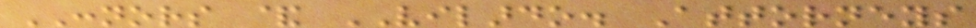CONNORS & VILARDO. Attorneys
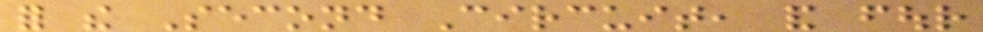for the Second Circuit, and four
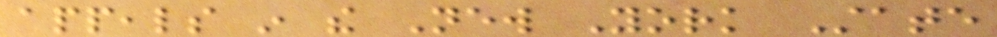appeals in the New York State
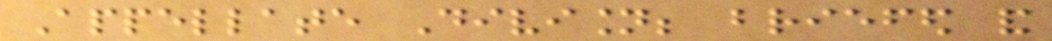Appellate Division; briefed and
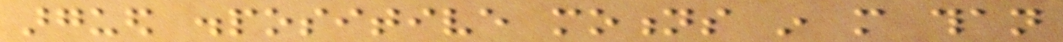argued dispositive motions in more than
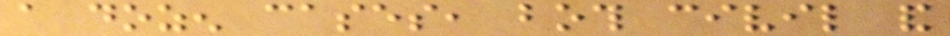a dozen cases, both civil and
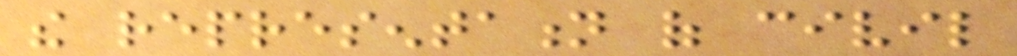the representation of civil
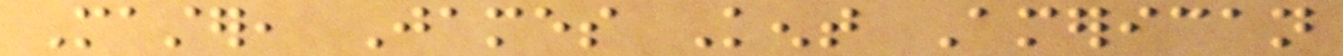Master, James Kent American
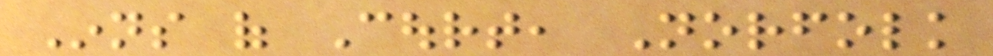Inns of Court, Norfolk
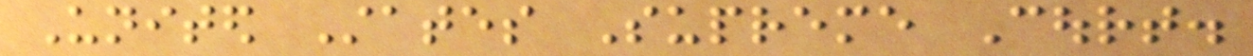United States Supreme Court.
